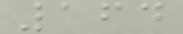164
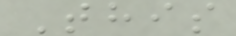This
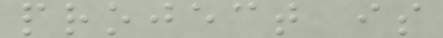project is
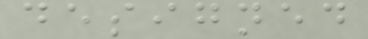designed
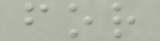for
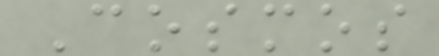Cosmos
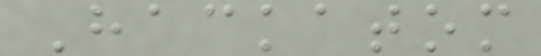Hackatom
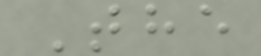The
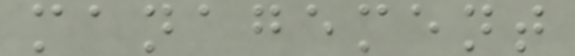management
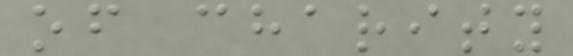of charity
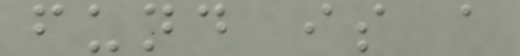fund is a
